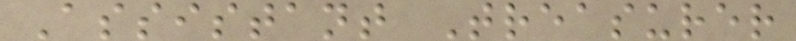Assistant Treasurer
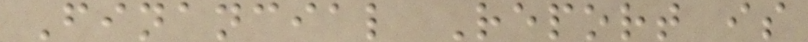Financial Report is
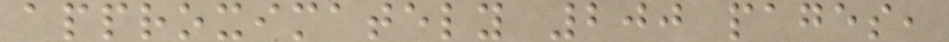approximately 200 pages,
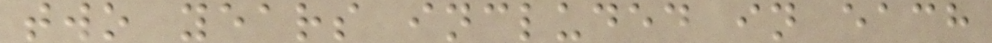two years included in each
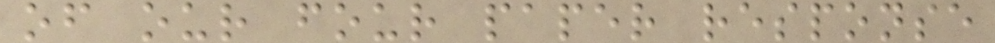of our four paper response
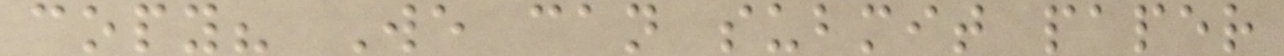copy? We can submit paper
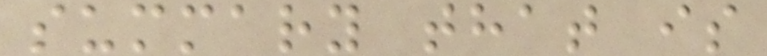summary that is
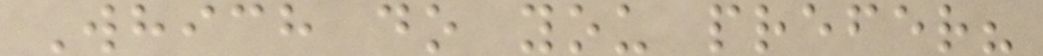Which do you prefer?
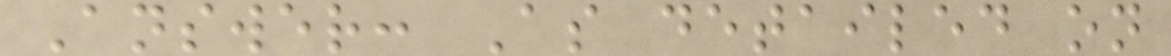Answer: As detailed on
